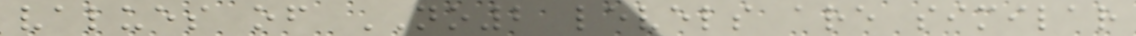values of NO2 levels are similar
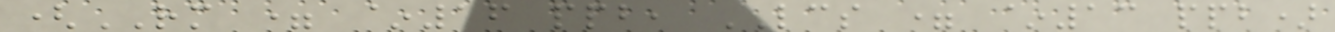(RM = ~16 ppb, LCS = ~13 ppb)
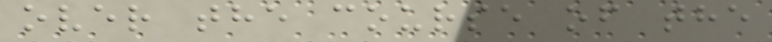over the course of the
